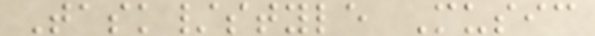Task/style Music
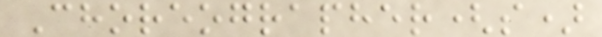Choreographer(s)
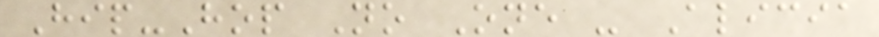Hip-Hop No One - Alicia
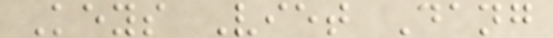Keys Viet Dang
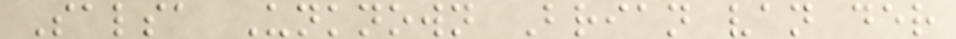Salsa Unknown Brian van der
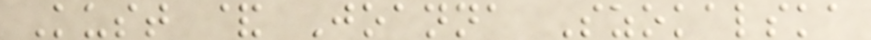Kust & Joanna Szokalska
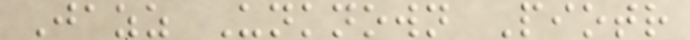Jazz Unknown Piotr
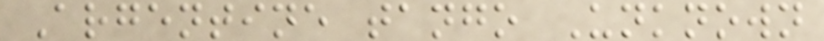Argentine tango Unknown
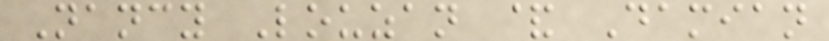Nancy Louzan & Damian
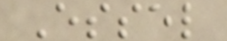Essel
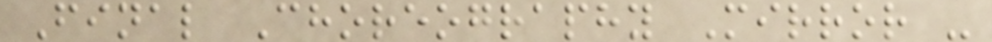Final Choreography Mirror -
